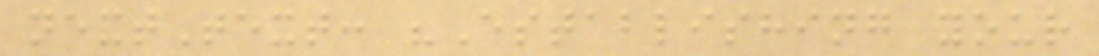nextText: "Establishing your
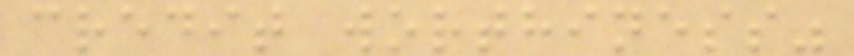credit worthiness"
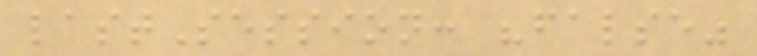lastSession: "false"
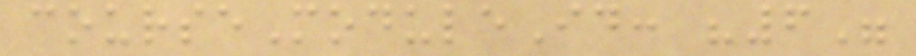courseModuleId: "6"
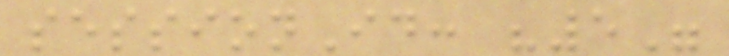sessionId: "5"
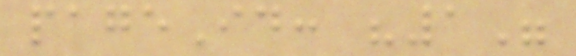pageId: "1"
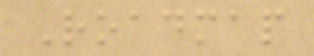Roadmap
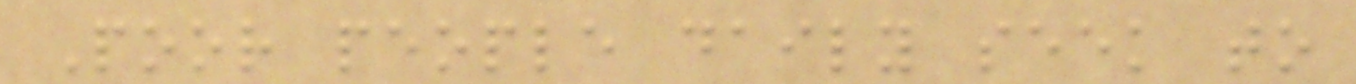Poor people daily seek to
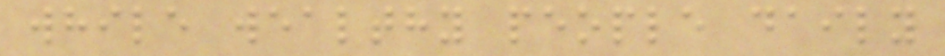while wealthy people daily
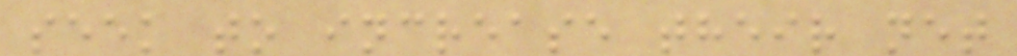seek to increase their net
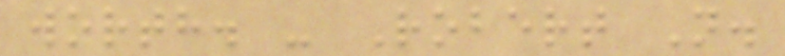worth. - Robert N.
